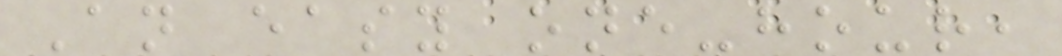An easy one-hour,
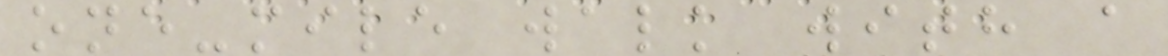one-mile walk with a
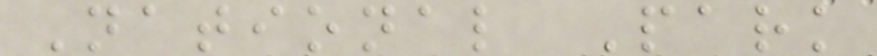National Park
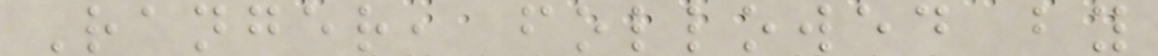Ranger, followed by
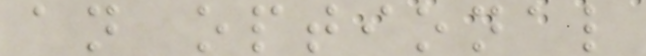an optional
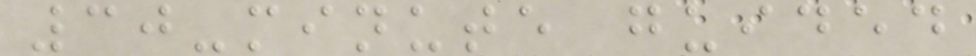30-minute guided
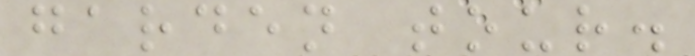garden tour.
